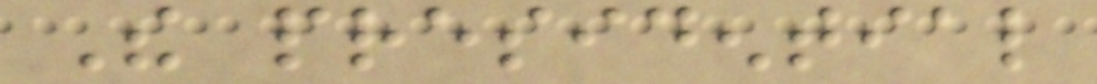The presidential
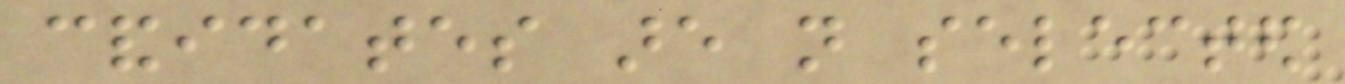candidates are not selected
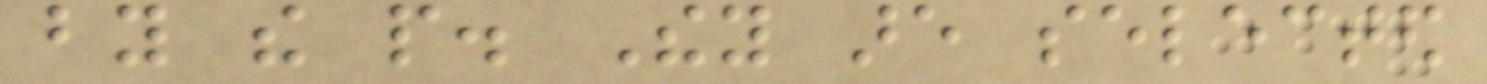by the people. They are selected
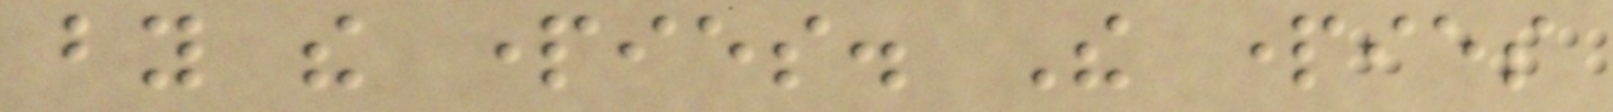by the parties. The parties
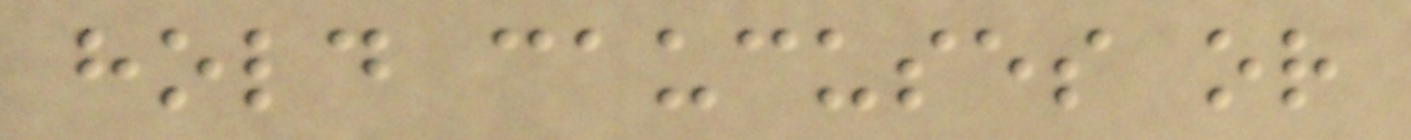hold caucuses or
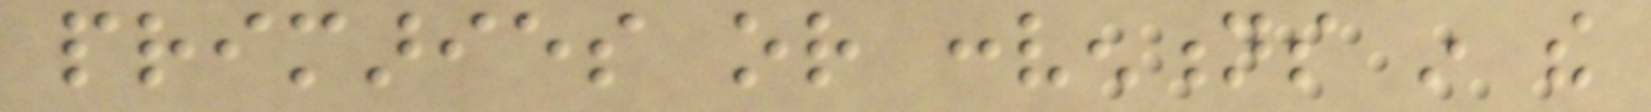primaries or conventions in the
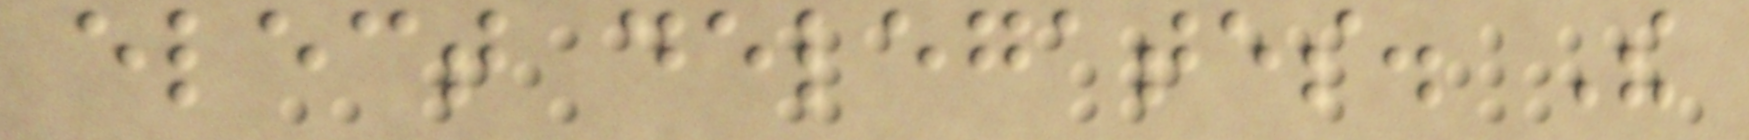elect delegates. The
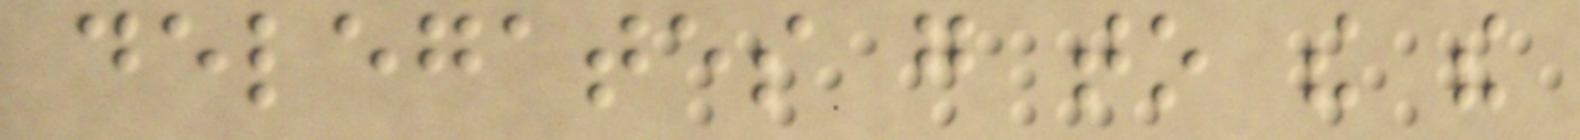delegates go to the the
